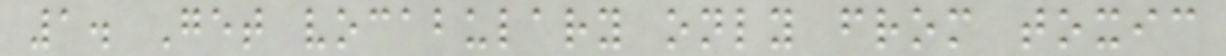1. Get vocabulary only from toxic
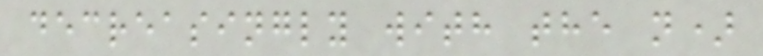decreasingly with the n)
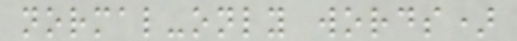normal-only words)
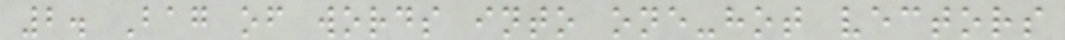2. Bag of words into one-hot vectors
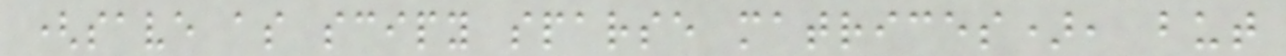(save as scipy sparse matrices), but
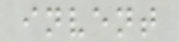invent
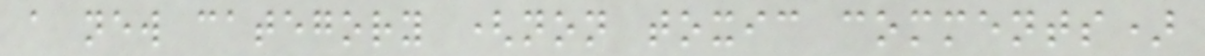a new category (non toxic comments)
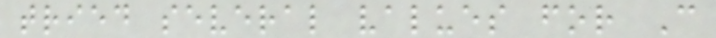tried several values for C
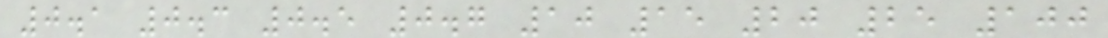0.1 0.3 0.5 0.7 10 15 20 25 100
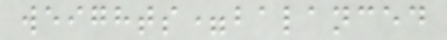weights=balanced
